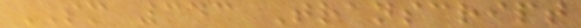SM 343 Transcript
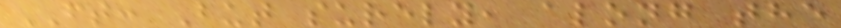FT: But surely, along the
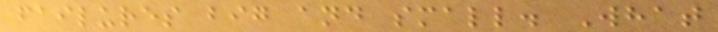failures big and small. What
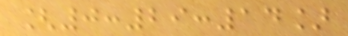[0:29:14]
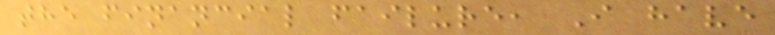the financial failure, I have
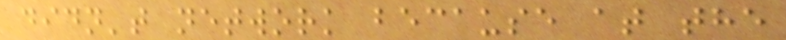didn't network because at the
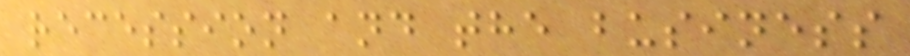recession and the business
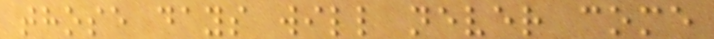those days will never come
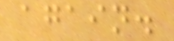again.
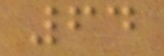64
